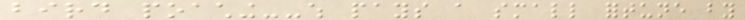bird poaching--which pays a small fortune by
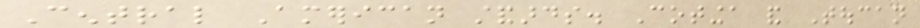Central American standards. Cotinga and Toucan
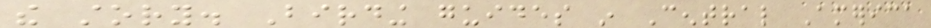the story. Birding guides in Central America
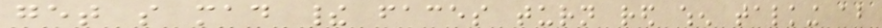get so mad their faces turn red when talking about
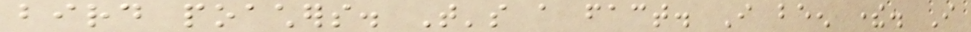bird poachers. That's a fact. I been there. I
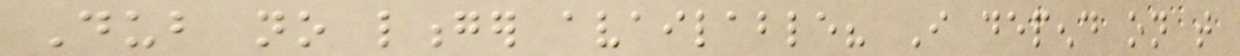Dub no longer available? I depend on that
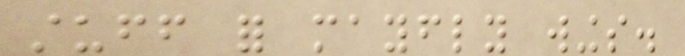stuff for mayfly wings.
